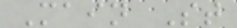Main St
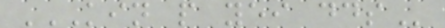KIN P YEI DDS
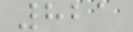821
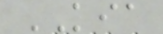KIA
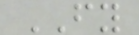FY
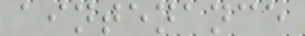aintenance
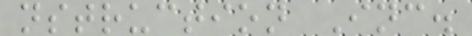nstruction Inc.
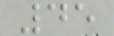45
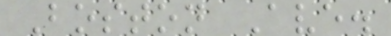Boston Ave.
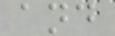and
